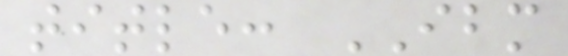title: IBM
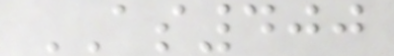AS400
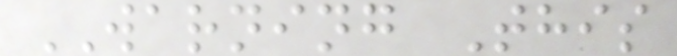WARNING This
